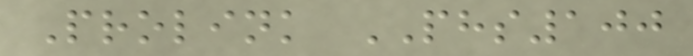Prolink PHS100
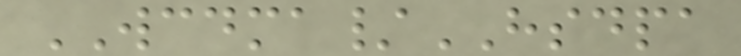WCDMA/HSDPA
